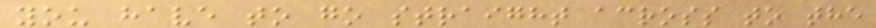you have to go straight across to the
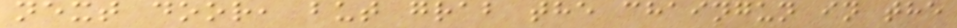next door, but grab the chaingun in the
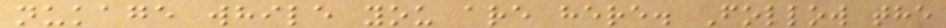nukage while you are here. Follow the
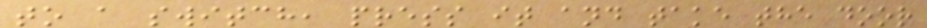to a switch, press it and take the door
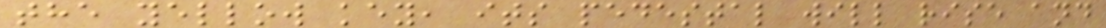the yellow key, its pedestal will rise and
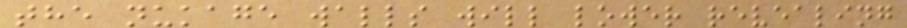the nukage walls will lower revealing
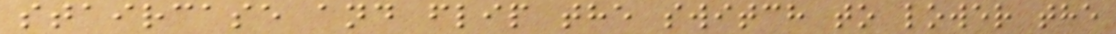staircase and flip the switch to lower the
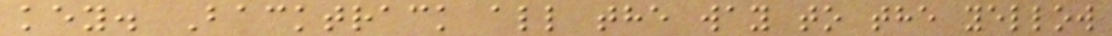key. Backtrack all the way to the yellow
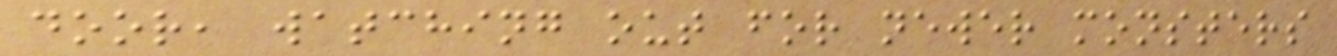door, watching out for newer monsters
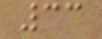33
